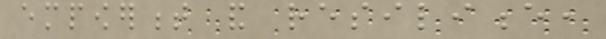empowerment and resilience,
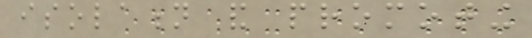isolation and promoting
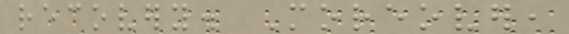recovery. Moreover,
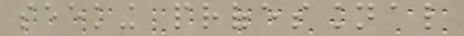seeking professional
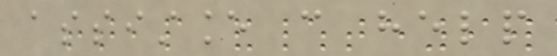assistance can help
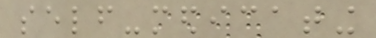self-medicating
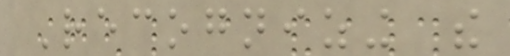Recognizing the
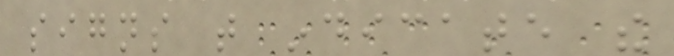signs that indicate the
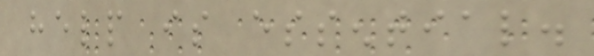help is essential.
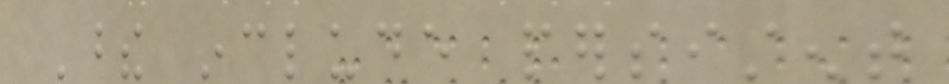These include persistent
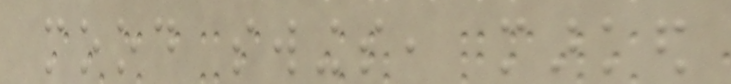mood swings, marked
